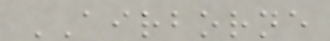AIRBORNE
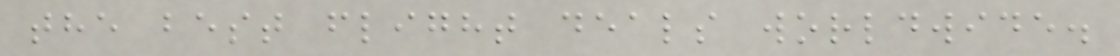the best flight deals worldwide.
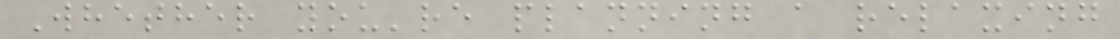Whether you're planning a relaxing
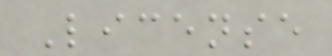License
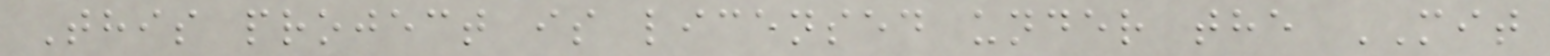This project is licensed under the MIT
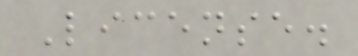License.
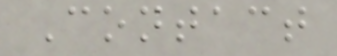Contact
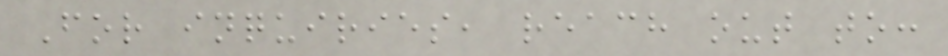For inquiries, reach out to:
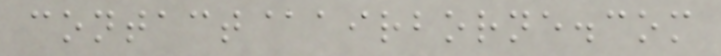contact@airborne.com
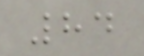84
